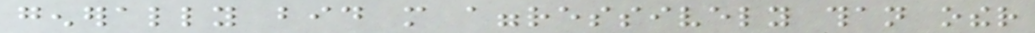generally bid more aggressively than other
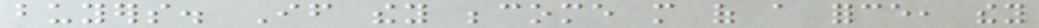buyers. If they become more of a force, they
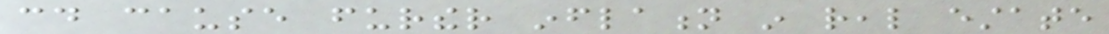could cause further inflation in real estate
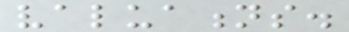valuations.
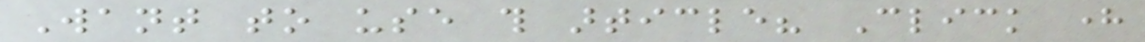Want to use this article? Click here
